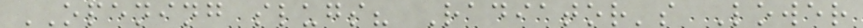OPENING slugs? Radiator's Lower
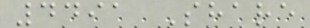4491 Share
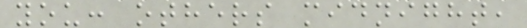you: others midnight,
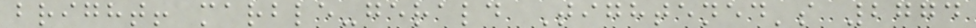bright! marble-gerald Tightened's 2774
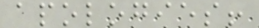apologies!
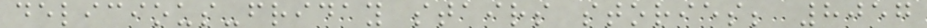delicious-friday stairs stories; 8057
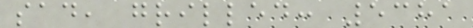sad, grilled: 5381
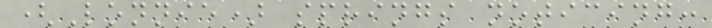(Lonnie) springs noticing:
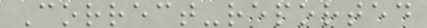Correct-reported
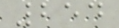254
